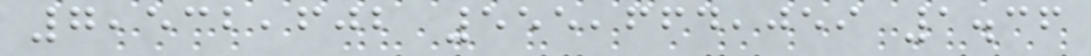7,532,602 555,664,059 1.36
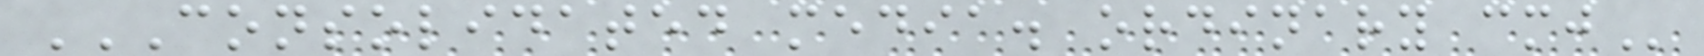CONSOLIDATED MEDIA. ORDINARY CMJ
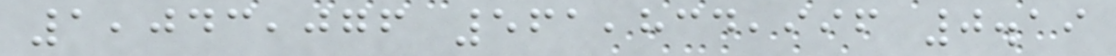1,043,076 561,834,996 0.19
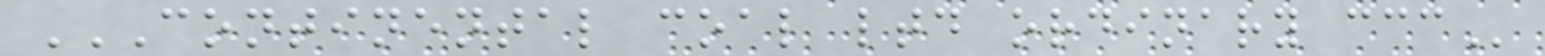CONTINENTAL COAL LTD ORDINARY CCC
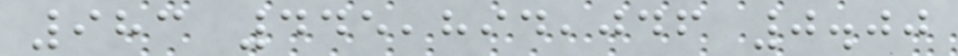983 445,894,046 0.00
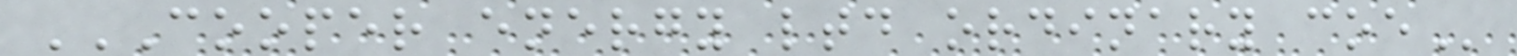COOPER ENERGY LTD ORDINARY COE
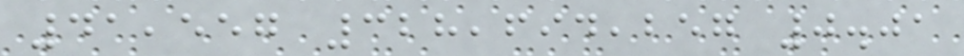41,557 328,694,257 0.01
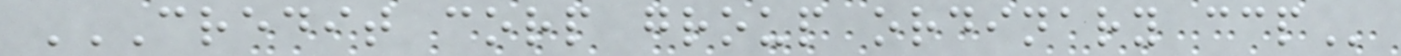CREDIT CORP GROUP ORDINARY CCP
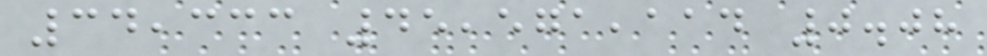34,333 45,571,114 0.08
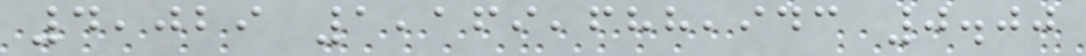4,029 1,169,688,943 0.00
